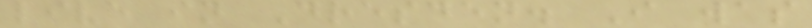live in Dresden. I was
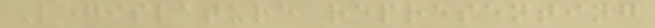Legislature representing
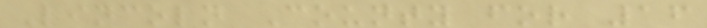Lincoln County for 16
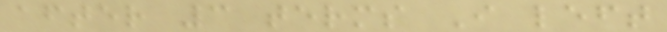after 3 terms I left
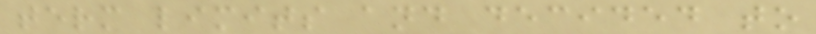term limits and decided to
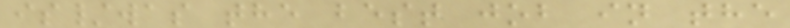is/was the best job in the
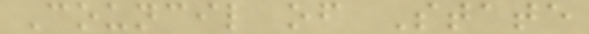Council of State
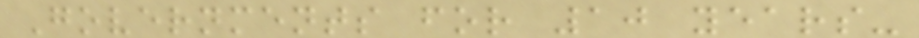Governments for 10 years-
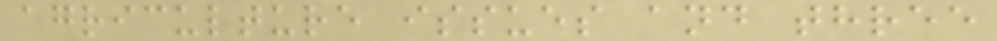agriculture issues and three
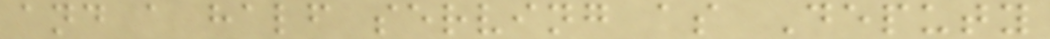and a half serving as Deputy
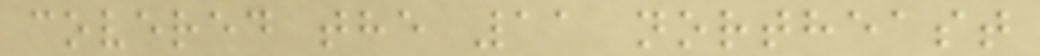covered the 11 northeast
